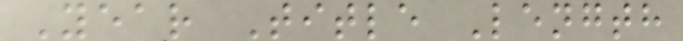Year Title Length
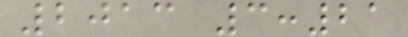2013 3:21
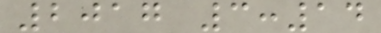2017 3:14
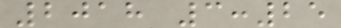2018 3:25
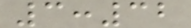3:32
